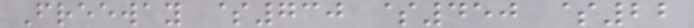Freeway $730 $450 $22
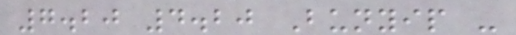7.20 4.20 Bunyip -
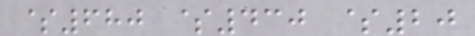$680 $430 $20
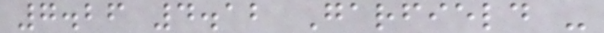7.26 4.12 Garfield -
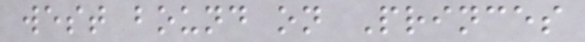west bound on Princes
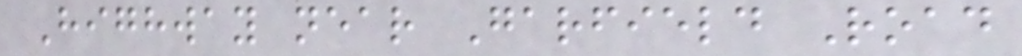Highway near Garfield Road
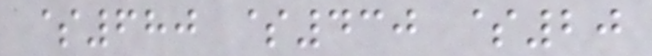$680 $430 $20
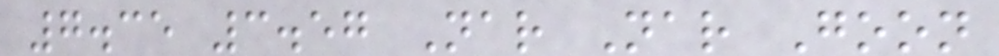7.35 3.57 Nar Nar Goon
